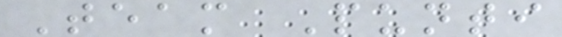Team Punti
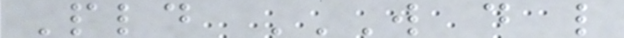Pld W D L
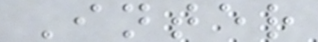Inter
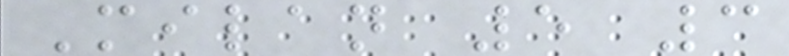Milan 5 3
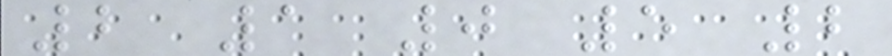2 1 0 5 2
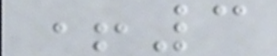+3
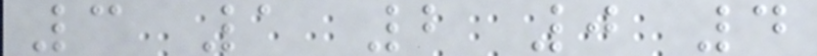3 1 2 0 4
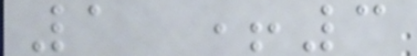1 +3
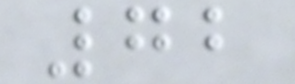72
